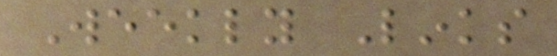Weekly Links
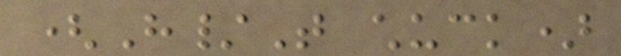(H/T chuck)
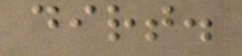dirt.
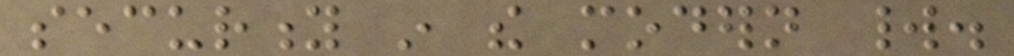security in the modern world.
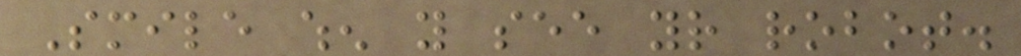Smile when you see your robot.
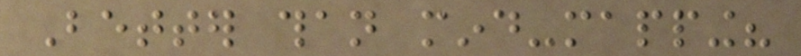Better than mind-mapping?
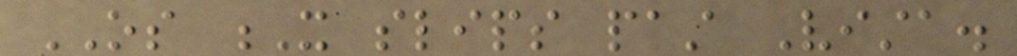OS X slips past Vista.
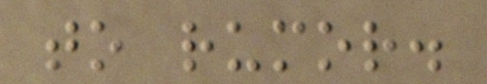to rumor.
